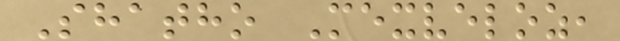Shatho Mexveloz,
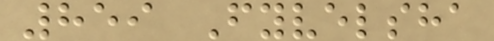859 Fyvelsha
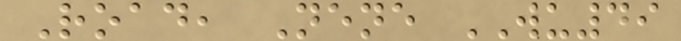Road, Nene WU49
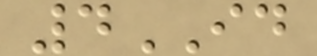4ID
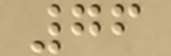76
